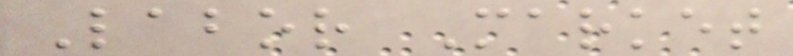Labor Market
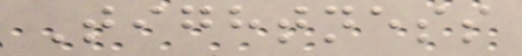Tightness
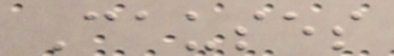Causes
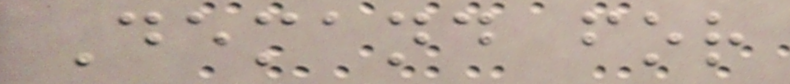Demand for
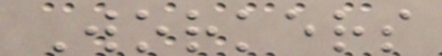Workers
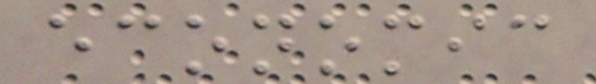economic
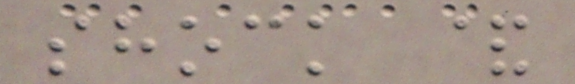shock &
